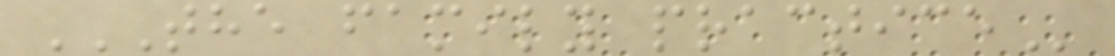THE FAMILY PRACTICE
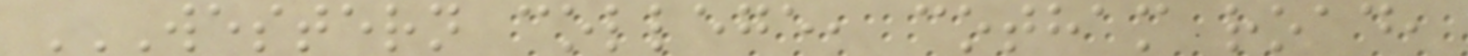WESTERN COLLEGE, COTHAM ROAD,
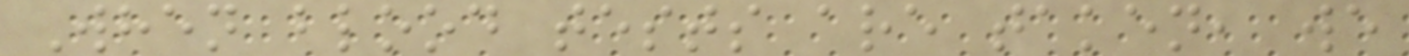When blood tests are taken, we
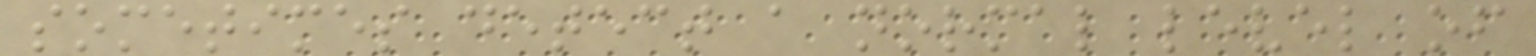sometimes detect a normal level of
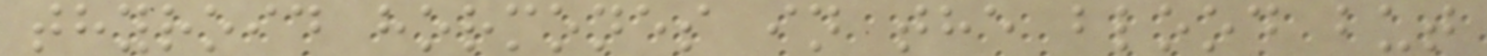thyroid hormones in the blood but
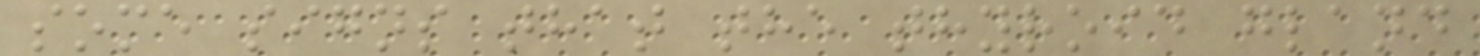some signs that the thyroid gland
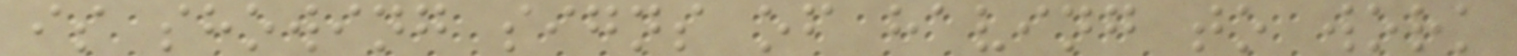is showing signs of having to work
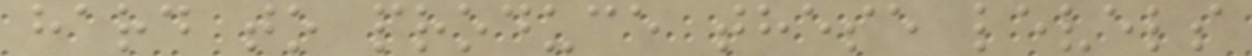hard to produce these levels
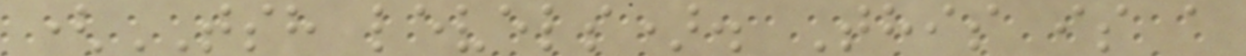(TSH levels). This is a
